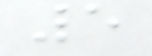5
